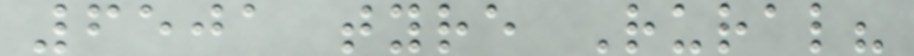6501 tyre Rural?
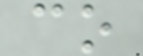co
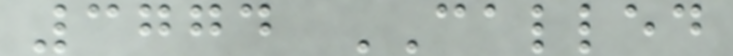3774 CALLED
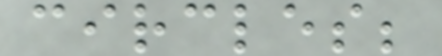circles;
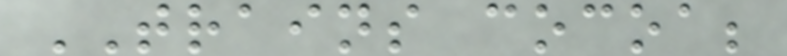TRAINS cocoa;
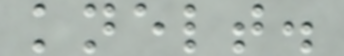knelt.
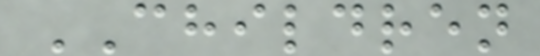CHILDREN
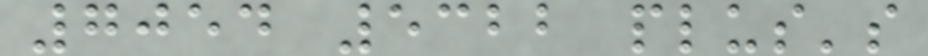7054 5322 plus's
